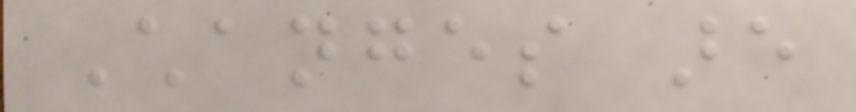Changes are
